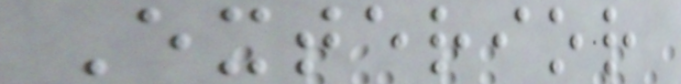Exterior
